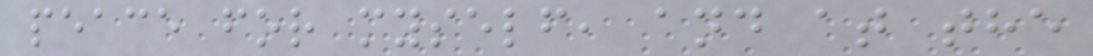peace for myself, and at the
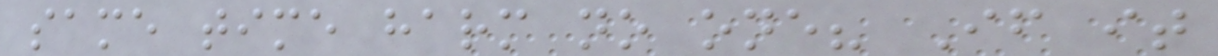same time harm no one? If it
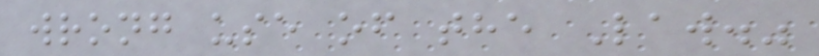wrong use of the Law."
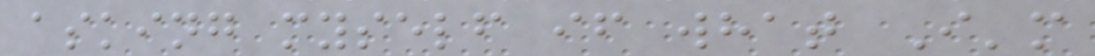asking myself if what I'm
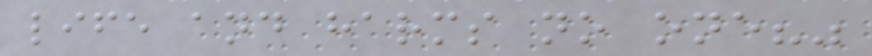life and harms no one?"
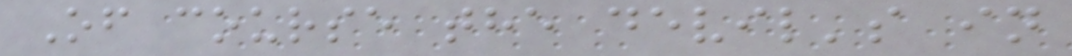Of course the devil's in
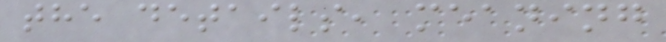the details, meaning
